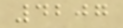4207
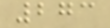273
